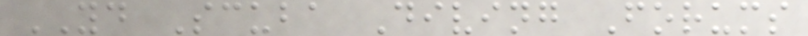YD Scuba Diving Forums
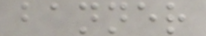banner
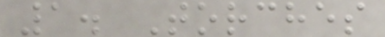1. Torches
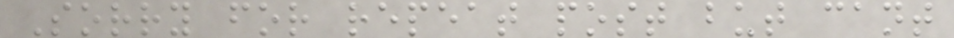Sorry for repeat post but cant
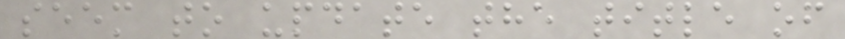seem to update the title of
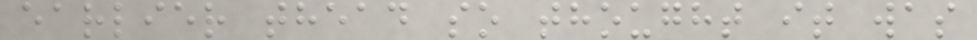earlier thead so thought it was
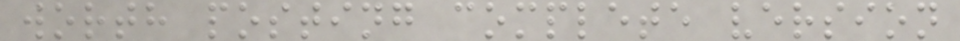worth posting complete version
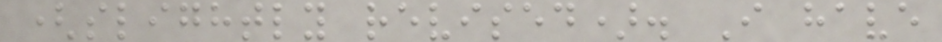(slightly revised). I have
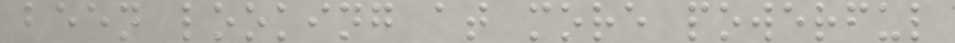been looking at more powerful
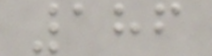186
